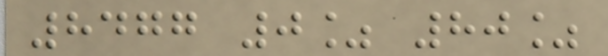8477 0% 80%
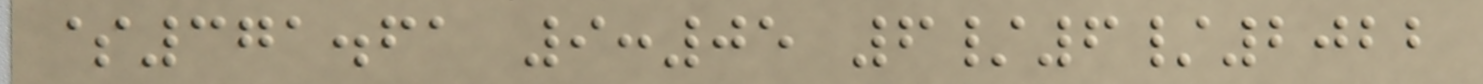$371.61 9:05 6/6/2022
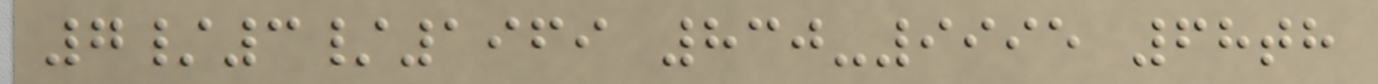7/3/1969 830-9995 68th
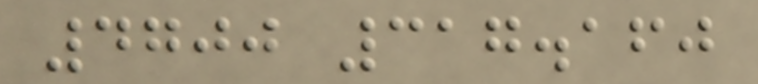4700 317.160
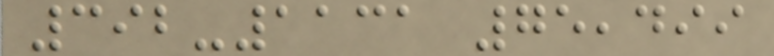392-1131 75,499
